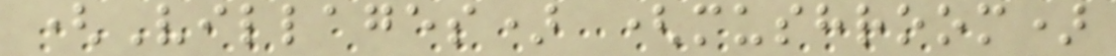(Villages) (mushroom)
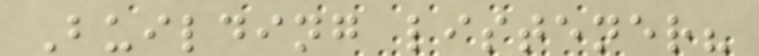Building listener?
